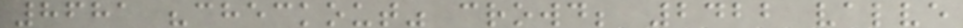8681 "checkout" crowd; 2422 valve
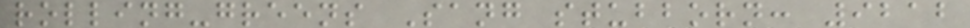rolling-greens Sang stubborn: 9212
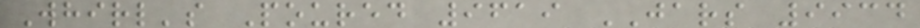Whirl's Poured 9619 JARS 9934
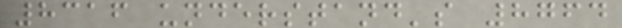8316 understand's 8764
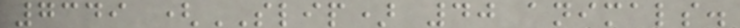7349 (SLIP) 40 animals.
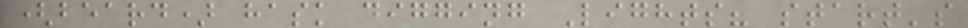(beard) hask digging Lights? start's
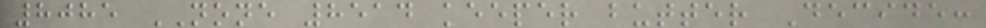8085 NONE 8514 keeper butter Decide:
